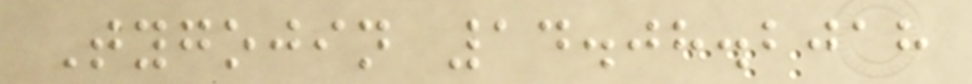Tygojin 14.08.2018
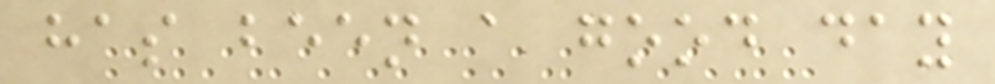has been a good day
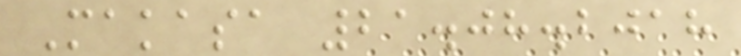Makasa 21.08.2018
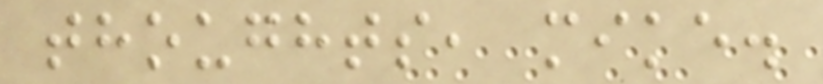thoughts, mike.
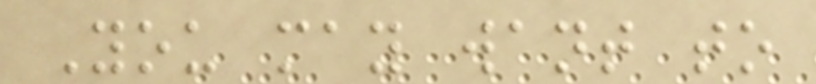You may want to
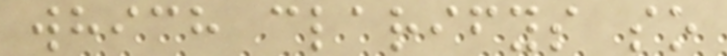which clarifys so
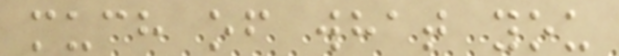much of what you
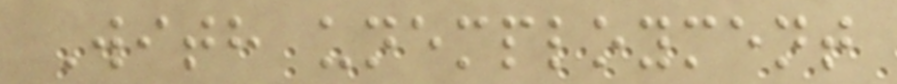With unemployment
